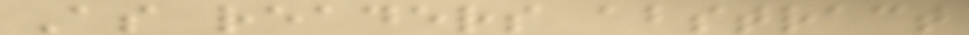As readers abstract
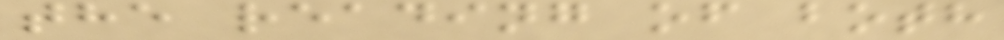the reading of both
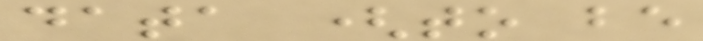data (to be
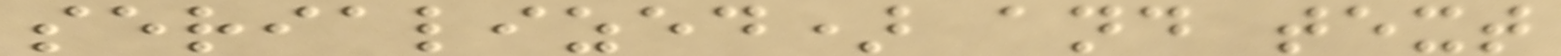serialized) and text
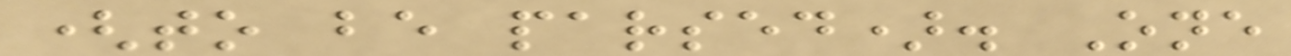(to be parsed). One
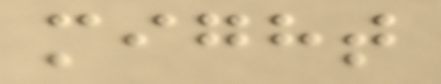might
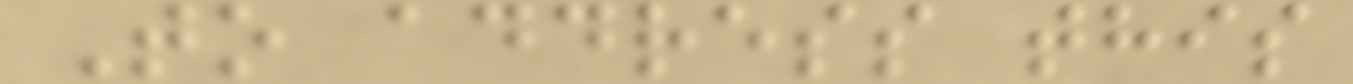To address this
